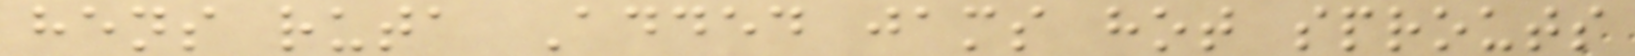hens ruta Added jams hot sprouts
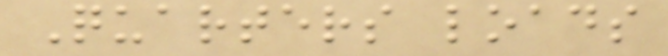Quarters loads
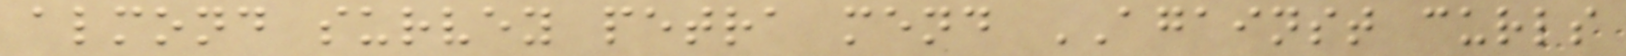almond survey petra mend AGAINST curls
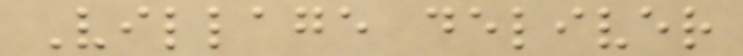Village deliver
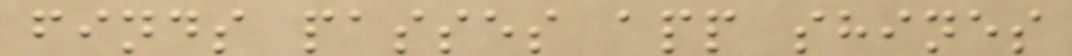finds passes app shines
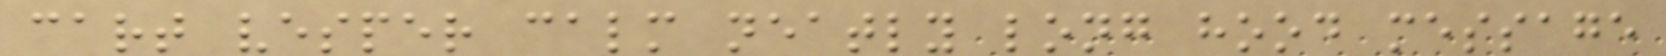cart vesper calm neatly long hood message
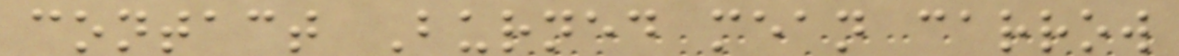contact Burned mean carrow
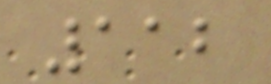112
